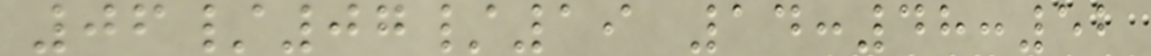06/07/19 14:48:52
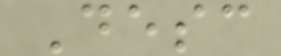Desc
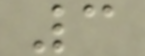3
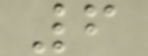6
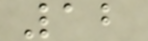12
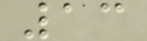13
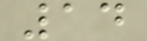14
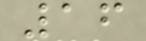16
